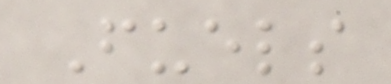Fuels
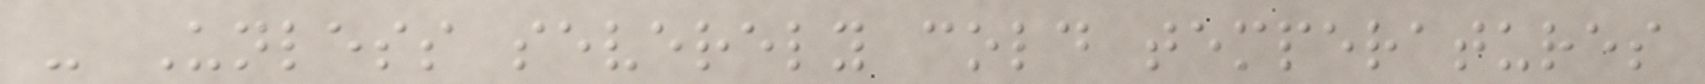- Unless severely cold temperatures
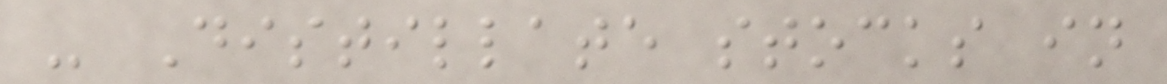- Distillate stocks in
